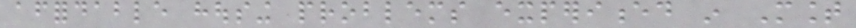affordable housing problems experienced in Mount
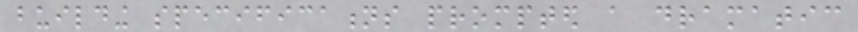building specifications prompted a dramatic
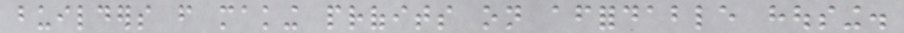builders from making profits on affordable housing.
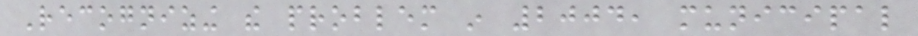Recognizing the problem in 2004, municipal
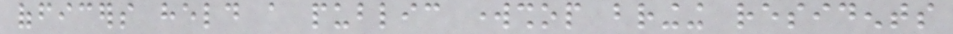officers held a public workshop bringing residents
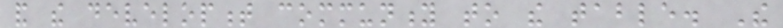and the development community to the table. The
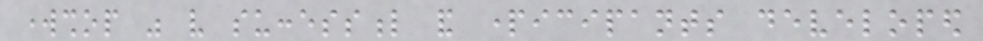workshop was very successful and participants developed
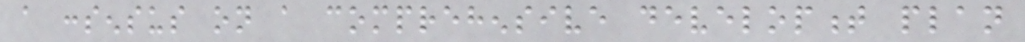a consensus on a comprehensive development plan
